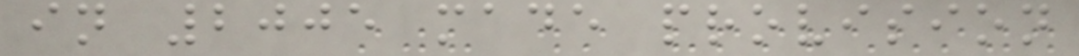in 2005 made provision
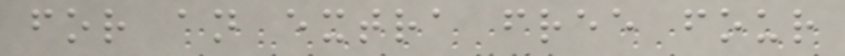for an extra free four
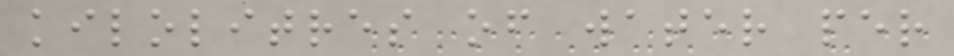kilolitres of water per
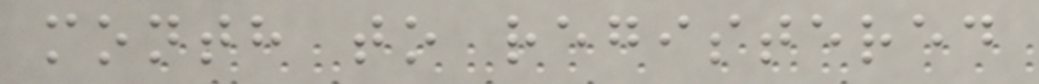month to registered
